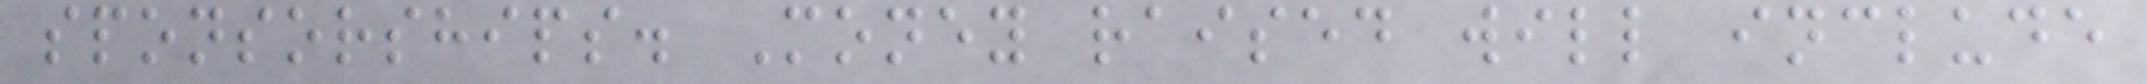sponsorships. Money raised will include
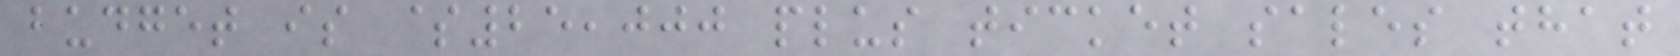budget is $25,000 plus ticket sales that
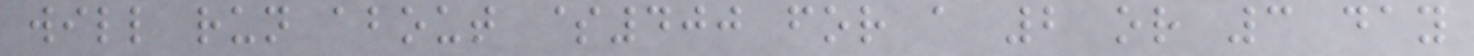will run about $400 for a 2 or 3 day
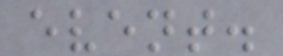event.
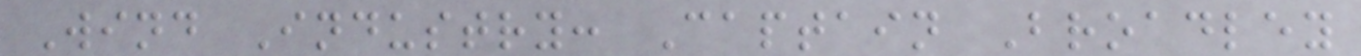Wind Industry: Captain Broadley
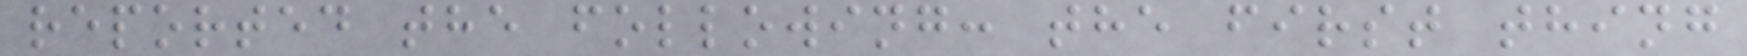reported the following: the first thing
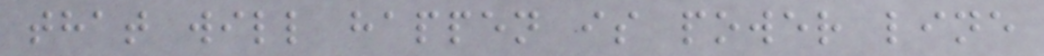that will happen is power line
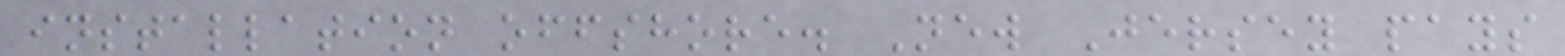installation offshore. New Jersey pays
